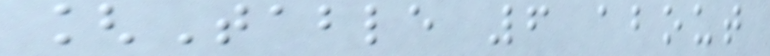[Table 6 about
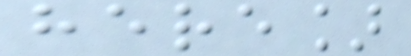here]
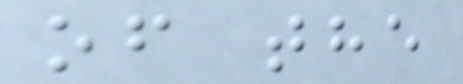of the
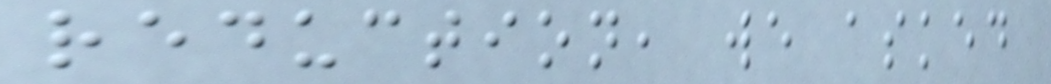reduction, we asked
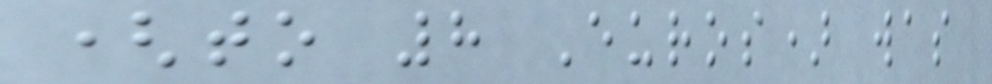(to 8 Euros) was
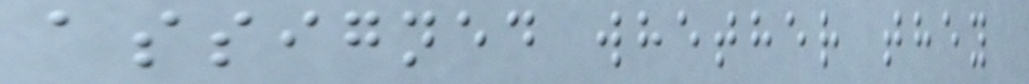assigned whether they
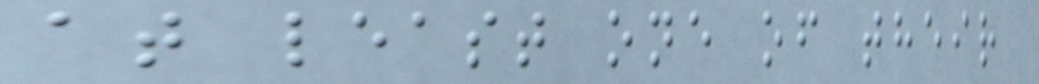at least one of their
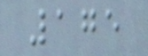175
